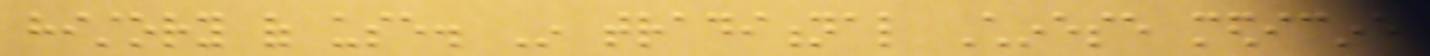history of use. In traditional Chinese medicine
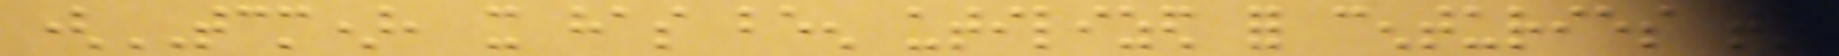(TCM), it has been utilized for centuries to
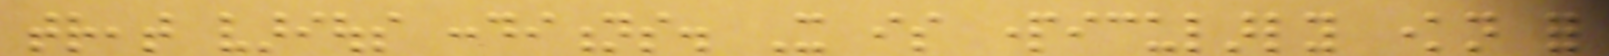treat various conditions. It is particularly known for
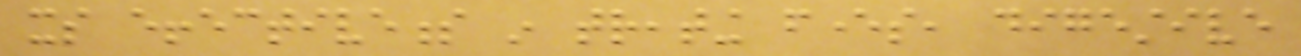its effectiveness in treating fevers, digestive
